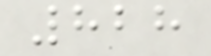828
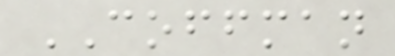COFFMAN
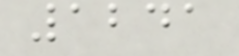1241
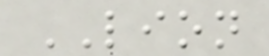LION
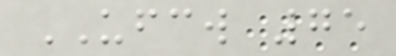UFCW 75
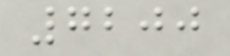7200
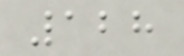128
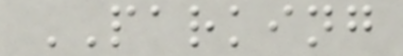PARKING
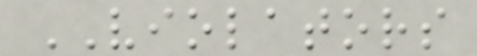VIOLATORS
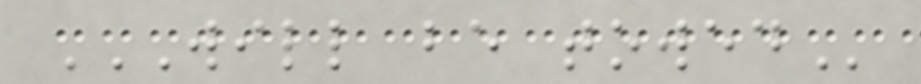WILL BE TOWED
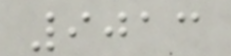9013
